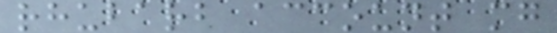rhubarb account mg
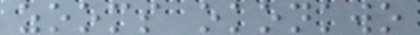zooms okonkwo
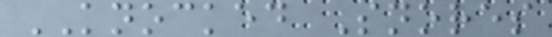KNOCKED Snores
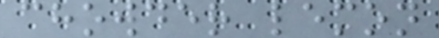chowder lemon
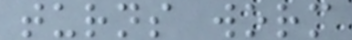turns worm
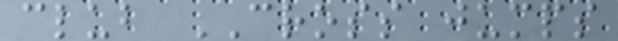club CROSS jumps
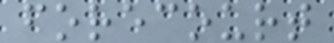forecourt
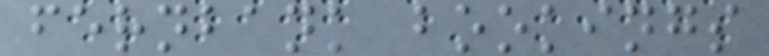fernbank bookings
